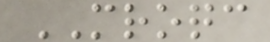MROQC
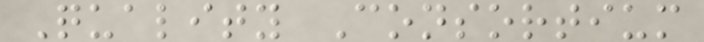Quality Consortium
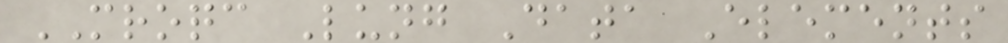MROQC Lung Data Elements
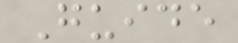Guide
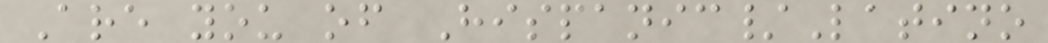Are you of Hispanic/Latino
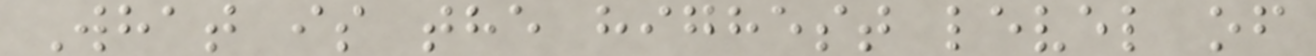What is the highest level of
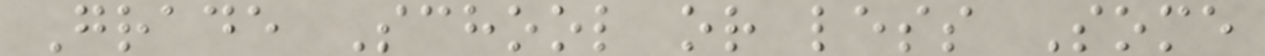Grade School or less Some
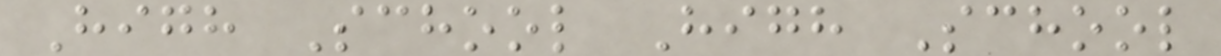High School High School
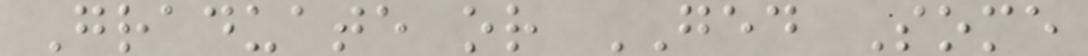Graduate or GED Some
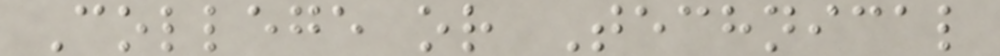College or Technical
